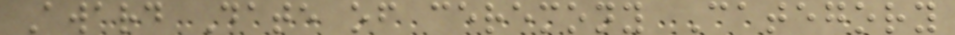Award Date of ceremony Category
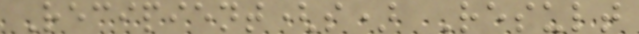Recipient(s) Result
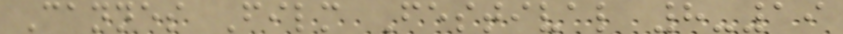Cannes Film Festival 8-19
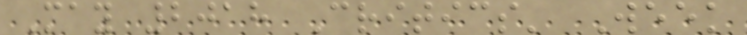May 2018 Critics' Week
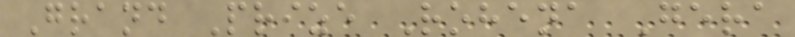Grand Prize Rohena Gera
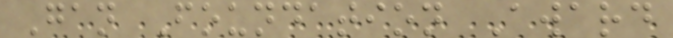Gan Foundation Award
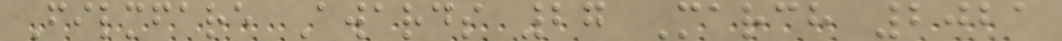Filmfare Awards 27 March 2021
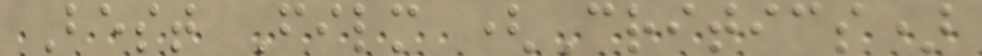Best Film (Critics)
